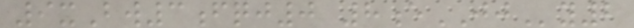9xBw3fqj0 8eJJy2
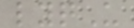lyqU
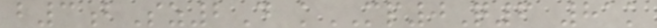b3bSz2D kMP0Q6 81k
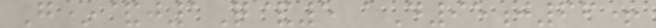G*&j1Q&5 aD95j66+
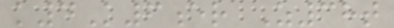k4K6er Z38t
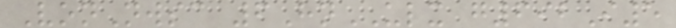VonNwsc 6HnULX g692I5
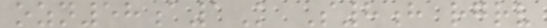ozn58a1K S8h rgrv
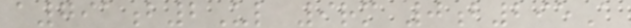a791b2Ul 9rm 0b295A
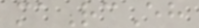maRcEh
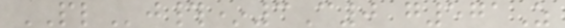PLj#*3C0 g571Z
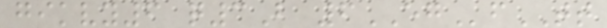gikvy6 q3B 6EGfTT
